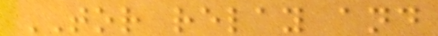TOR relay and
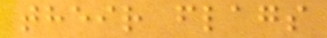their flags
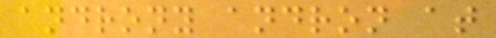androny andron at
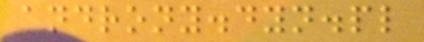androny.dyn.pl
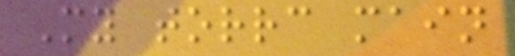My torrc main
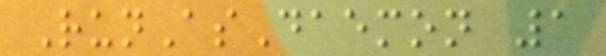RunAsDaemon 1
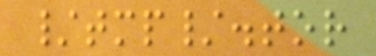/tmp/.tor
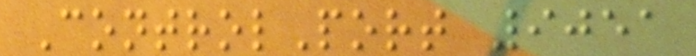ControlPort 9051
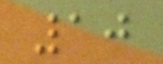10
